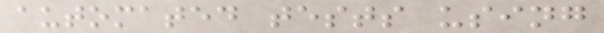automated tests using
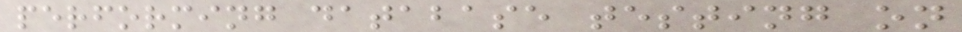performing database testing on
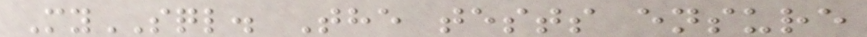MySQL. The tests ensure
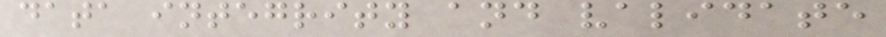data integrity and validate
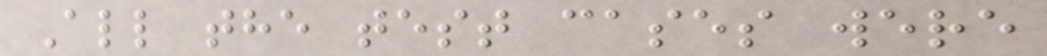All the test cases were
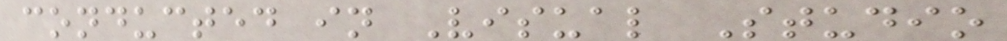conducted in Visual Studio
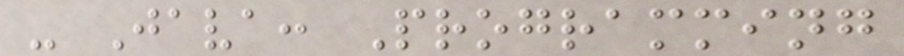- Java: Programming
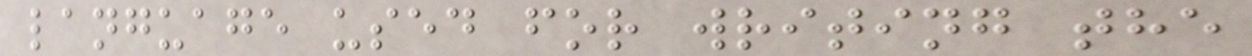language used for writing the
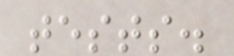tests.
